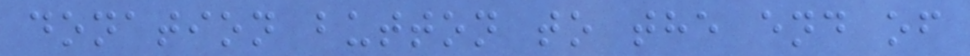donation button to the end of
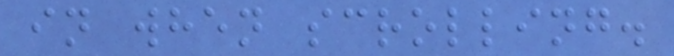in when scrolling.
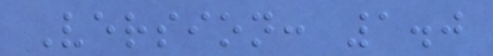Version: 1.0
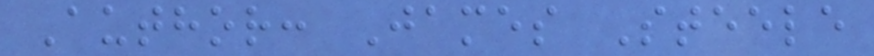Author: James Steele
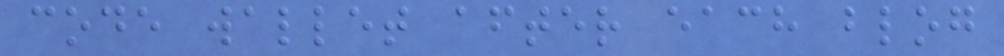code wallet after each blog
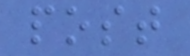post
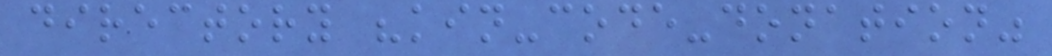directory "kin-code-donation"
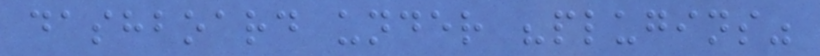dashboard under "plugins"
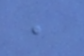,
